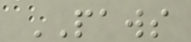PAWS
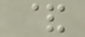&
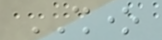SHONE
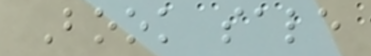Book sale
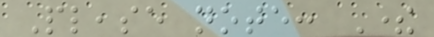Please note: There
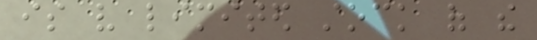is very limited stock of the
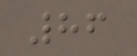86
